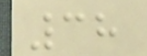38
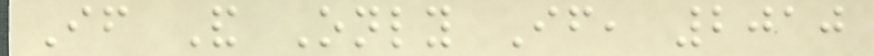If And Only If, 2010
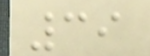39
